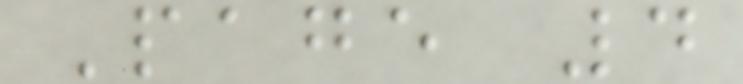Page 4
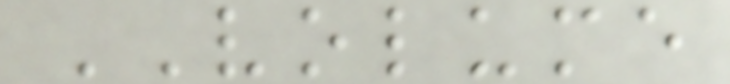VOLUME
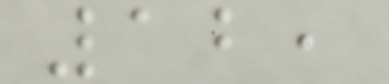12,
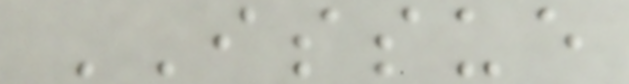ISSUE
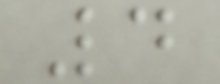4
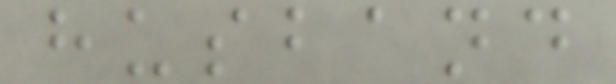husband
